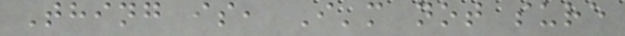Thing is, I'm not sure
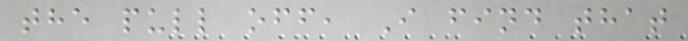the pull off, I find that
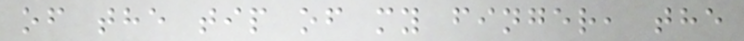of the tip of my finger, the
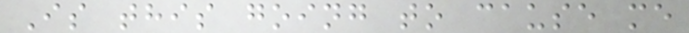Is this going to cause me
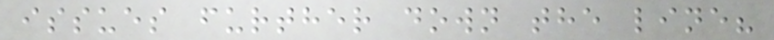issues further down the line?
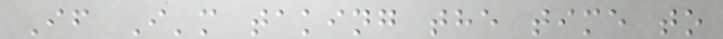If I'm taking the time to
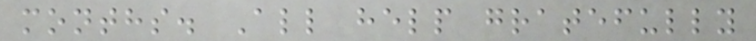months. All help gratefully
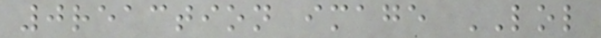0reaction image LOL
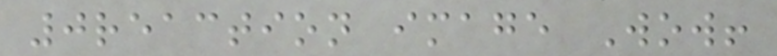0reaction image Wow!
